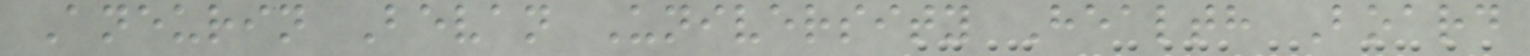Aneurin Bevan University Health Board
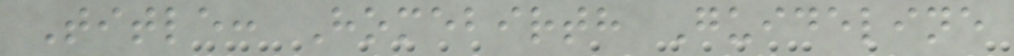Title: Homebirth Guideline
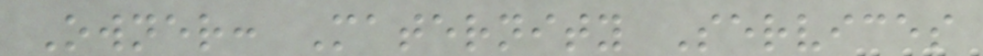Owner: Maternity Services
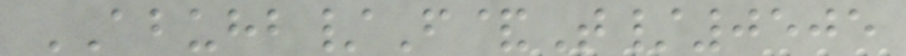ABUHB/F&T/0505
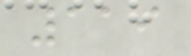119
